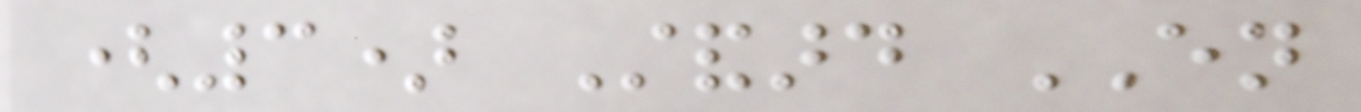(3) Standard EN
